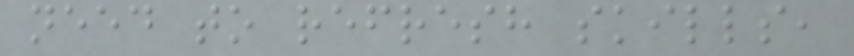need to refresh skills,
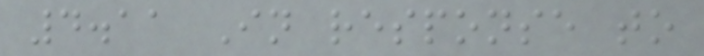4.11 In response to
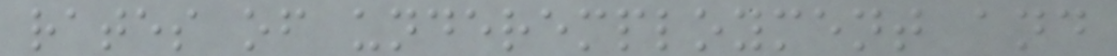rates of underemployment and
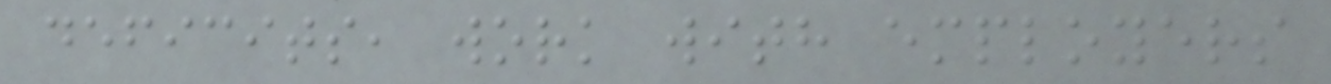deficits, work with employers
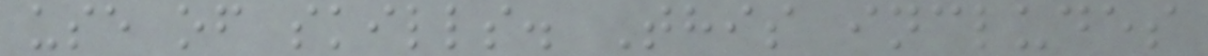use of skills. This includes
